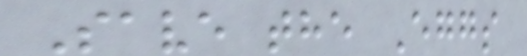Save the Eggs
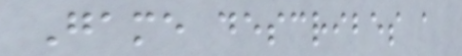Game describes a
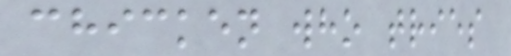chicken who tries
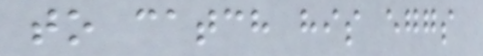to catch his eggs
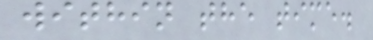within the time.
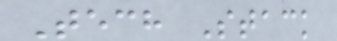Tech Stack
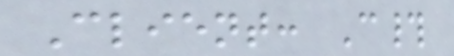Client: C#
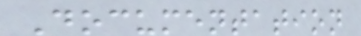Documentation
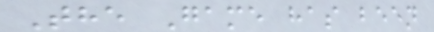The Game has been
